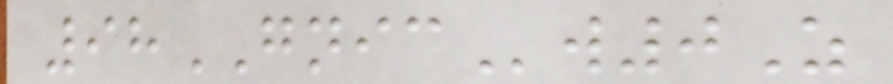98GNICw0Z
